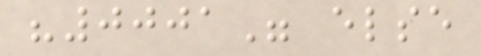"0001" else
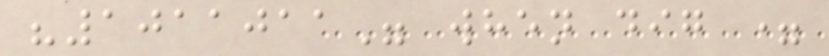"1011011" when dig =
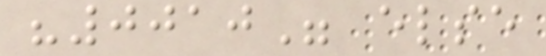"0010" else
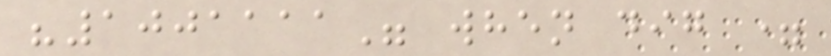"1001111" when dig =
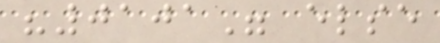"0101" else
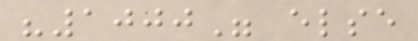"1000" else
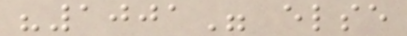"1001" else
